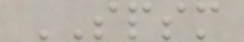SPSM
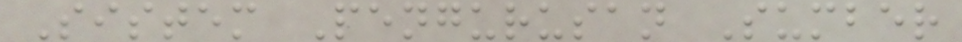Sistem Pengurusan Sumber
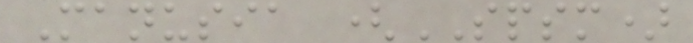Manusia (SPSM)
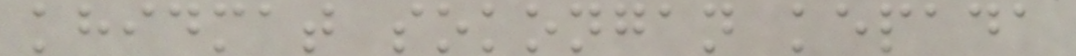khidmat sokongan kepada
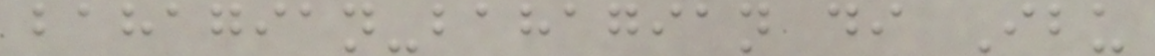bahagian-bahagian di Ibu
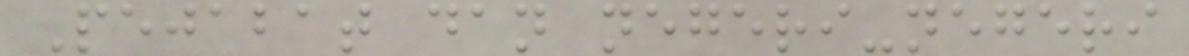Pejabat dan negeri-negeri
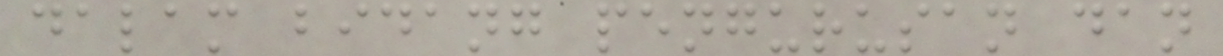dalam bidang pengurusan dan
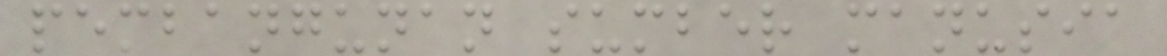pembangunan sumber manusia
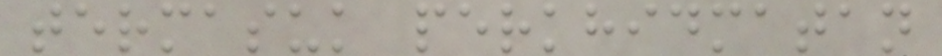termasuk perkhidmatan
